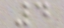4
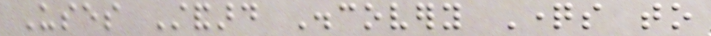Uses Standard Discovery Questions to
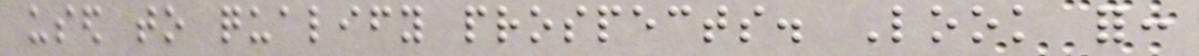used to qualify prospects. Look for:
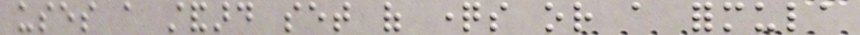uses a standard set of questions or a formula
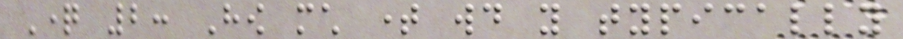Question 2: How much time would you typically
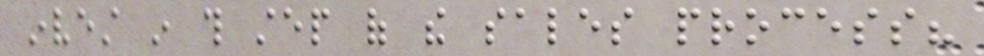invest in this step of the sales process?
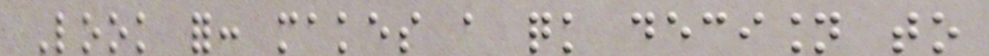Look for: makes a quick decision to
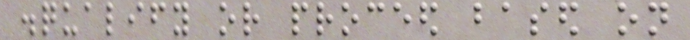disqualify or proceed based on
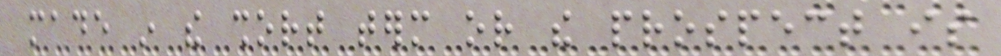made in the short term or the prospect is
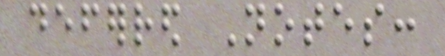deferred Notes:
